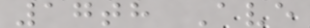17th Ave
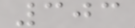303
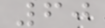60
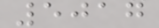5017
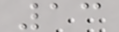13
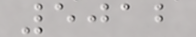5012
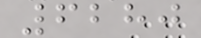6280
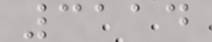3114
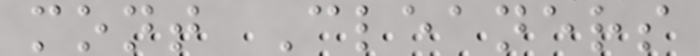mont Cleaners
